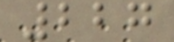227
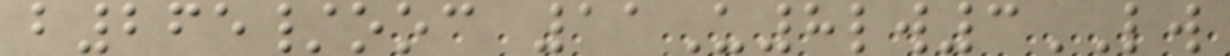b265/ooc 11U8lw3LW
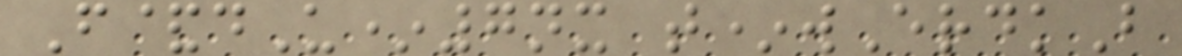F&dU*7nx t*wErdkB
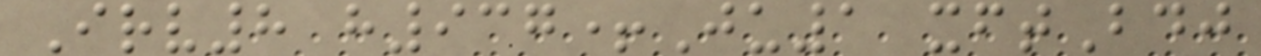Irv8 h937+Ju1 xftBdj
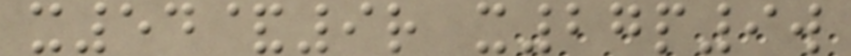x54&9r x27p9w
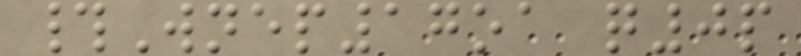#Wnep17oa q0p
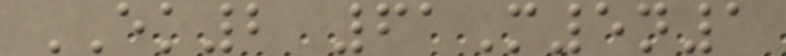EK2 61M5n1
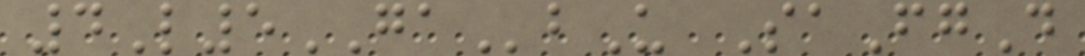4L5GAbU SaFgD
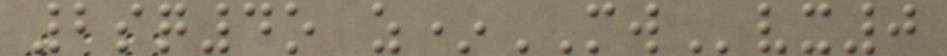2sq4o z*MWvx0
